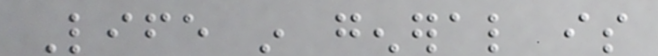Life in general is
